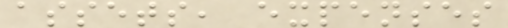assets, expenses
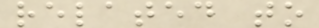related to
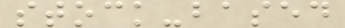stock-based
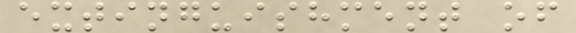extinguishment of
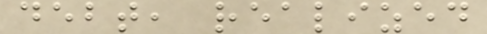debt, realized
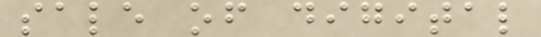sale of digital
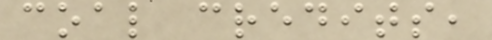coal credits,
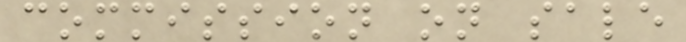commission on sale
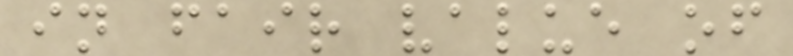in fair value of
